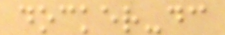docker-dc
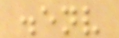.env
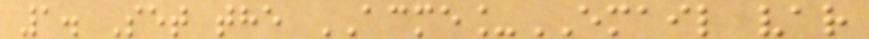1. Set the ACME_EMAIL var
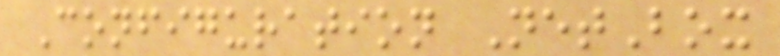Configuration NetBox
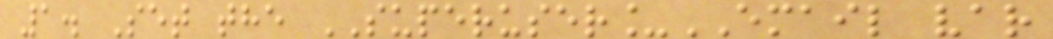1. Set the SUPERUSER_EMAIL var
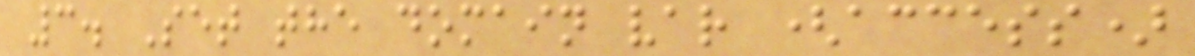3. Set the domain var (access)
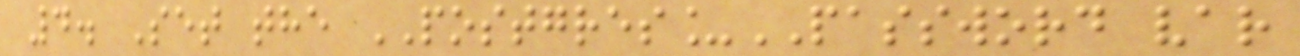4. Set the POSTGRES_PASSWORD var
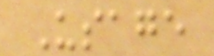Usage
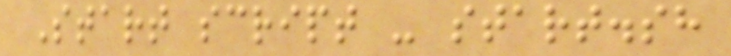Start script - start.sh
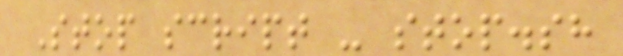Stop script - stop.sh
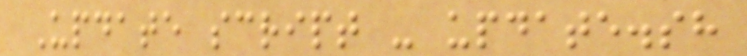Update script - update.sh
